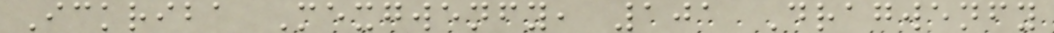Ickriba Mexgwenfy, 101 Dragwenfy
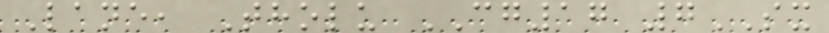Lane, Tholu CG17 7SX
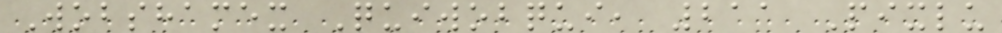Wobshamex Quiwobqui, 211 Pixlu
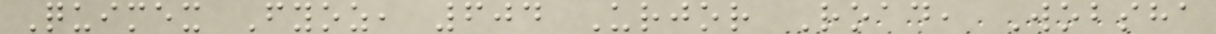Quimex Fyoz, 604 Urjor Road, Wobsha
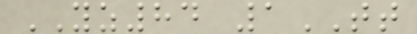YZ84 1TT
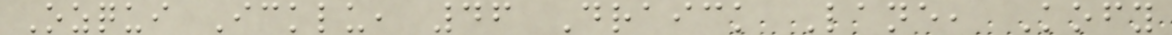Ozqui Icklu, 46 Draick Lane, Kofy
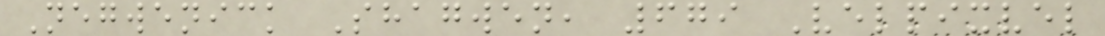Negwenick Shagwen, 679 Velpixvel
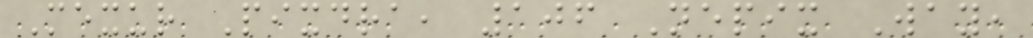Mexur Pixdra, 106 Nepix Way,
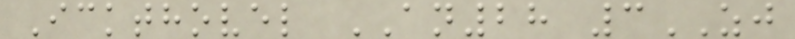Ickthovel AN28 3ZJ
